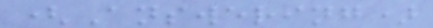(Answering)
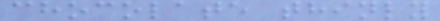chocolate thinly
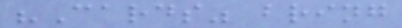"Cards" bring
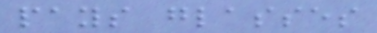pays glasses
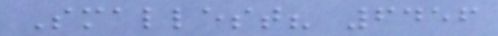Smallest? 6456
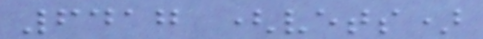6417 (vets)
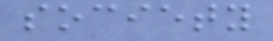society
